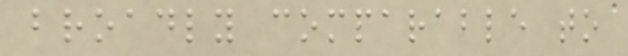broadly comparable to
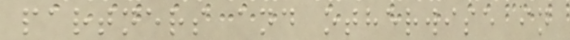partners and otherwise in
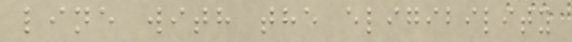line with the eligibility
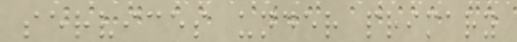services under primary
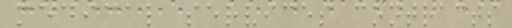medical services contracts
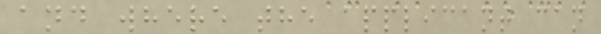and where the applicant can
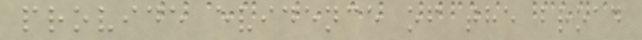provide evidence of the broad
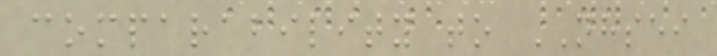comparability to NHSEI
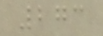273
